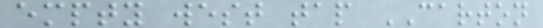empty west tap CARTON
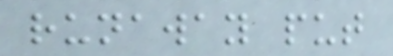runaway put
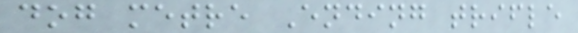dog metre Ending trifle
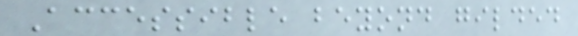Accessible beyond gilded
